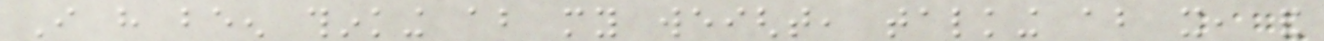I have been thinking about my weight, talking about it, and
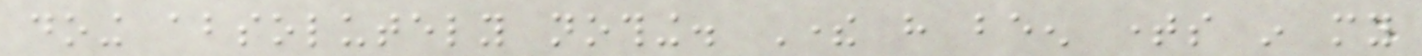doing absolutely nothing. There have been times in my
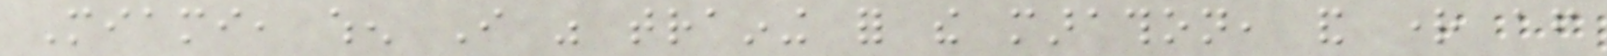Miami, when I was training for the marathon, and right after
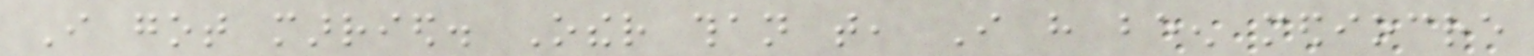I got married. Other than that, I have been mediocre
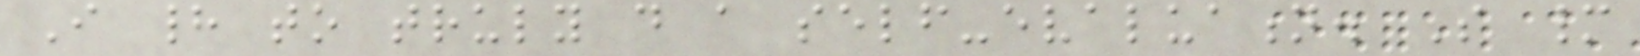I had to truly do a self-evaluation. So many
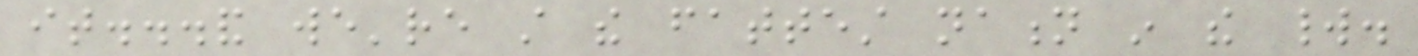it...and we're still the fattest nation in the world.
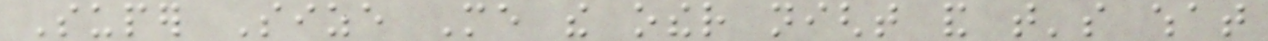Super Size Me the other night and that's what
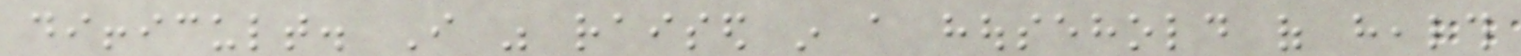difficult. I was raised in a household of health
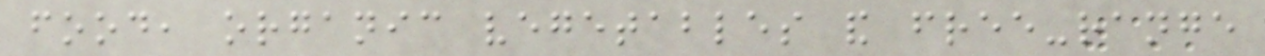food, organic vegetables and free-range
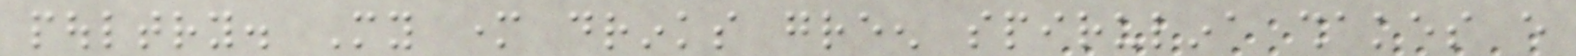poultry. My mother drinks green spirulina shakes every
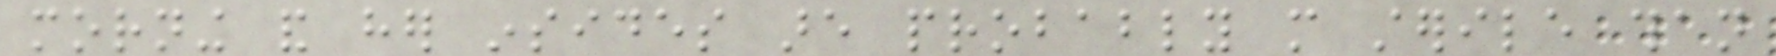morning and her insides are probably more sterile than
